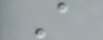A
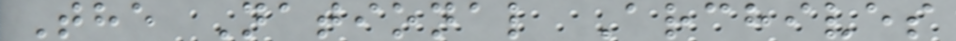The National Archives
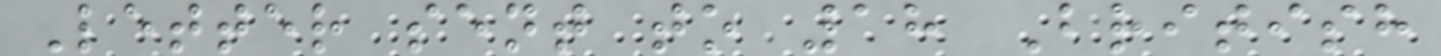Letter sent to 18 British
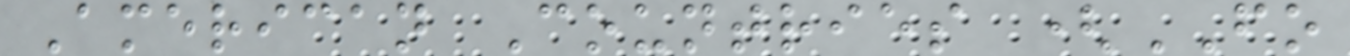American Countries (FO
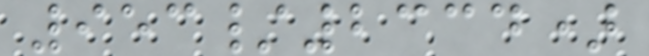953/2334)
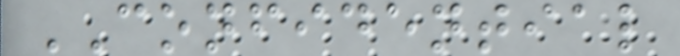CONFIDENTIAL
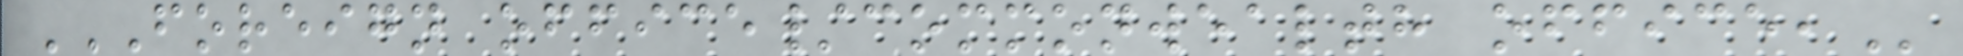FOREIGN OFFICE/COMMONWEALTH OFFICE,
